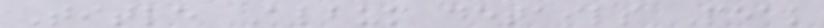Title Album details Peak
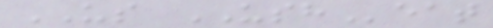US USHeat
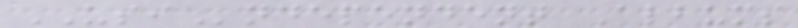USIndependent Albums
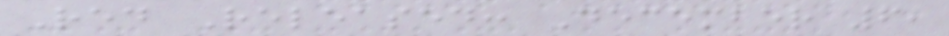Red Released: December 6,
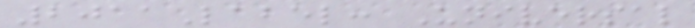2011Label: Universal
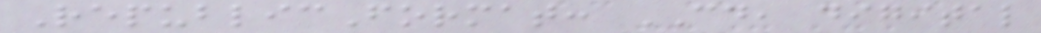RepublicFormat: CD, digital
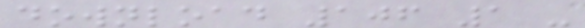download 106 1 -
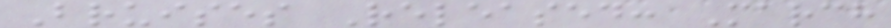Bruises Released: March
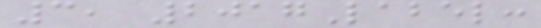3, 2017Label:
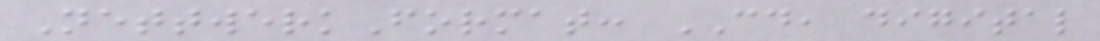NettwerkFormat: CD, digital
